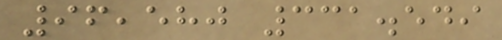96,580 331.549
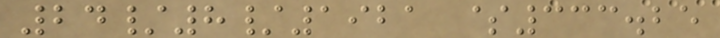24/8/1921 $333.25
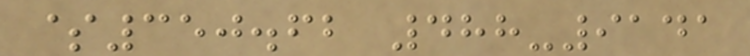$350.62 488-9141
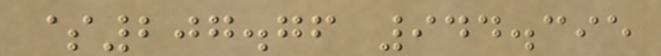$207.76 944.395
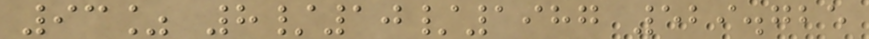93% 8/10/1987 529.725
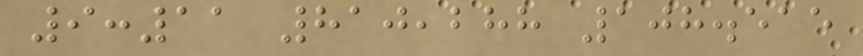9:11 810,288 108.515
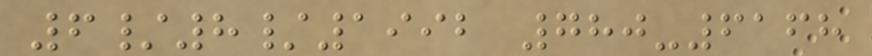6/8/1992 780-6168
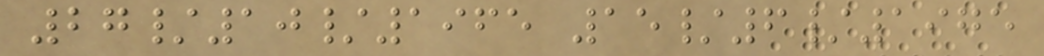27/10/1965 15/6/1975
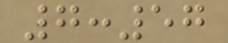7:57
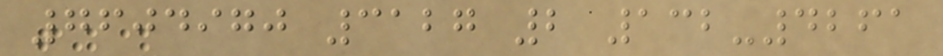7604970 3127 2 132-4261
